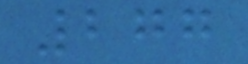277
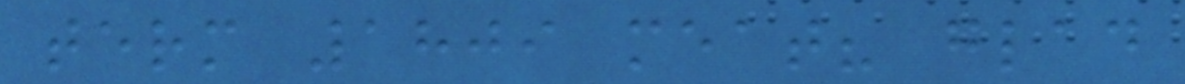term 1809 meat? glad
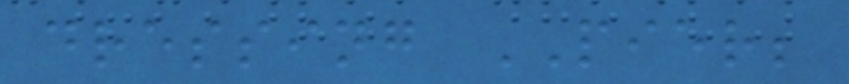dressing PIER;
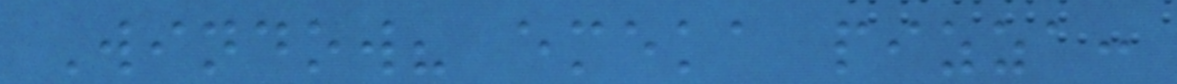Window? emeka pizza:
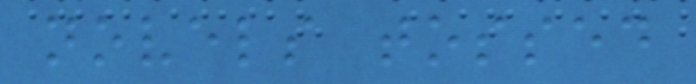novels tossed
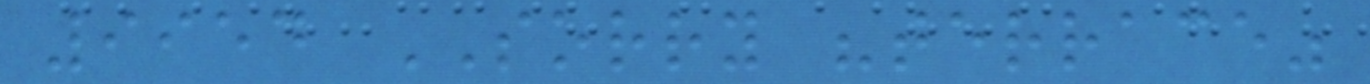9954 SORRY "terrace"
